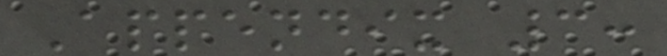Appendix 3:
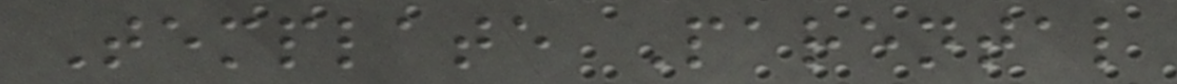Template Parental
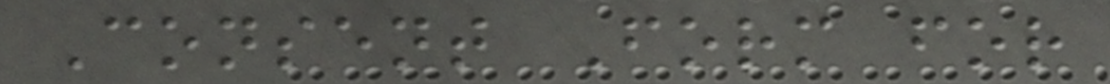Consent Form for
